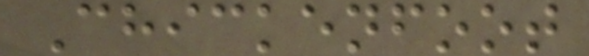Chickenfoot
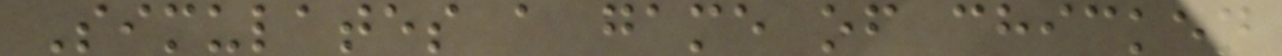Simulates a game of chicken
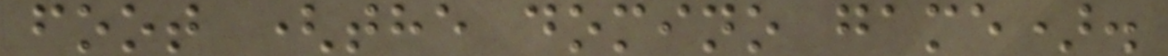foot (the domino game).
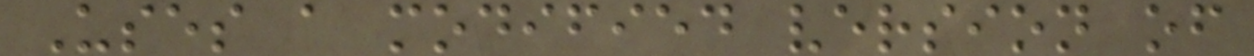Uses a modified version of
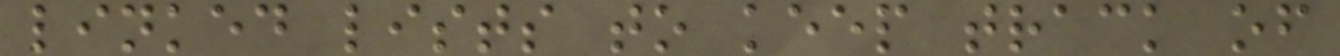linked lists to keep track of
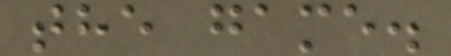the game.
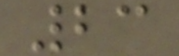23
